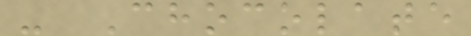- Chocolate
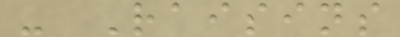- Raisins
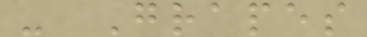- Grapes
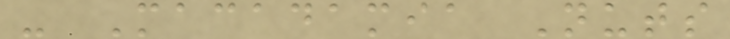- Macadamia Nuts
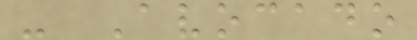- Avocado
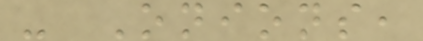- Onions,
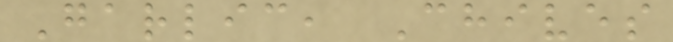Garlic, Chives
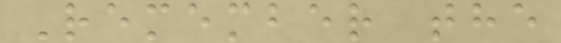Remember the
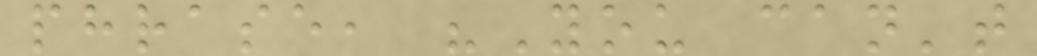phrase, "You can't
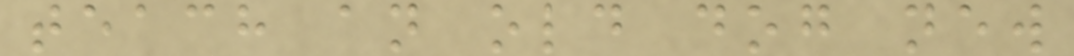teach an old dog new
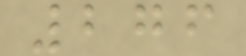276
